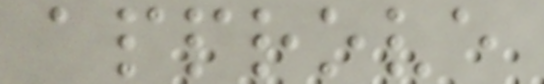approve
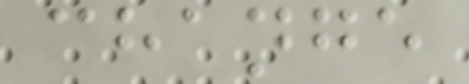change
